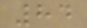84
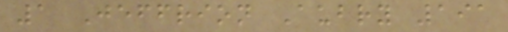1 Jeffrion Aubry 191
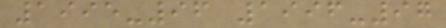1995-96 1996-97
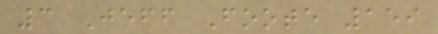3 Jeff Foote 159
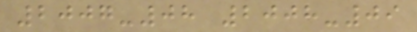2007-08 2008-09
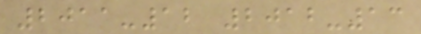2011-12 2012-13
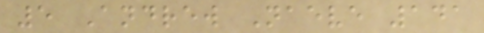5 Andrew Naeve 141
